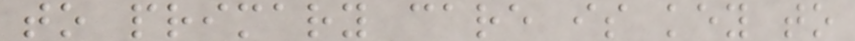to primary care is key to
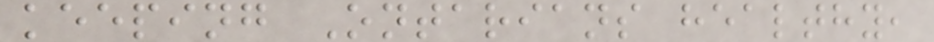keeping Ontarians healthy,
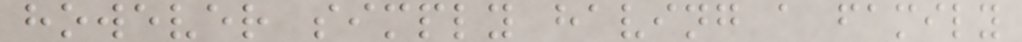however simply having a family
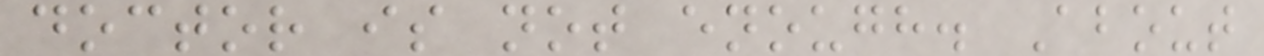doctor is not enough. About
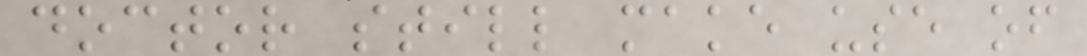doctor still make use of
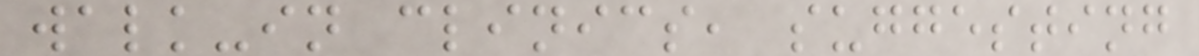walk-in clinics, suggesting
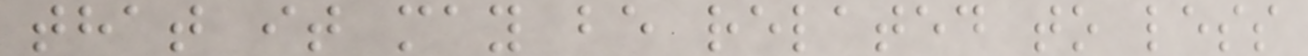that it may be related to less
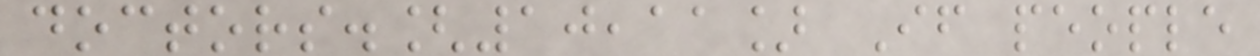doctors.[10,11] If people
